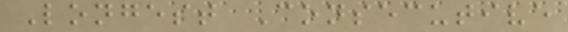Longest Consecutive
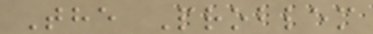The Problem
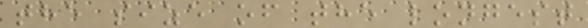the size of the longest
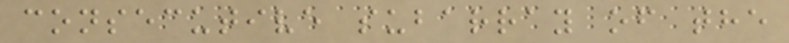consecutive subarray of the
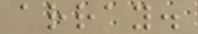array.
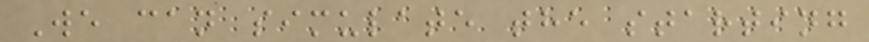We can simulate the starting
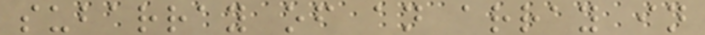subarray of an array in
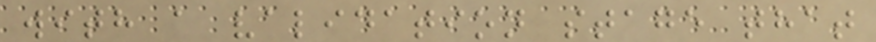with a validation stage that
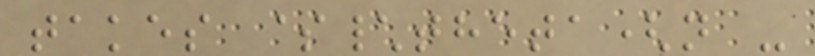takes $\theta(n -
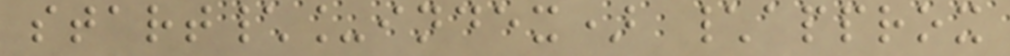start\_index) \approx
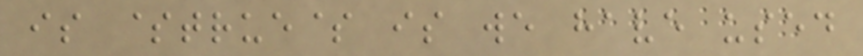is $true$ is we have used
